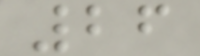26
